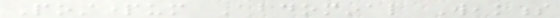Postpartum Abdominal Weakness
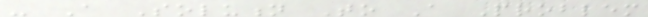- A Solution To A Problem
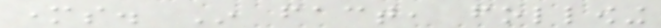mothers. In fact, following
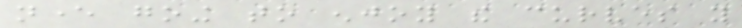never going to enjoy the curves you
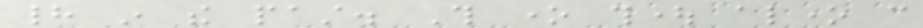had in the past. This one thought alone can
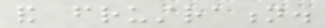and frustration.
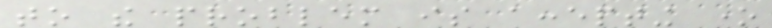to the problem is accepting one
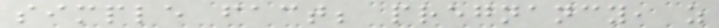simple fact; pregnancy, as
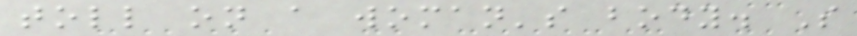toll on a woman's body. So
